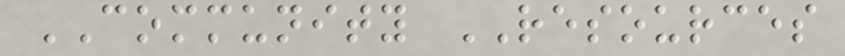COMMUNITY RESOURCES
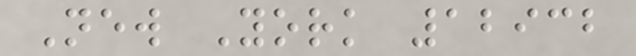New York 12932
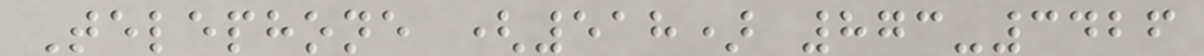Telephone (518) 873-3426
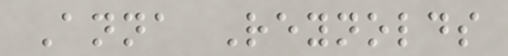Anna Reynolds
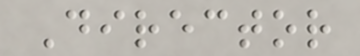Director
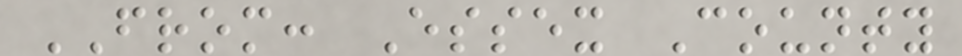FROM: Essex County
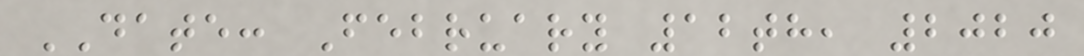DATE: February 12th, 2020
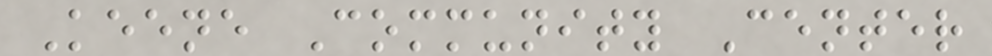Keene Community Center
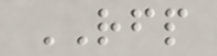RFP
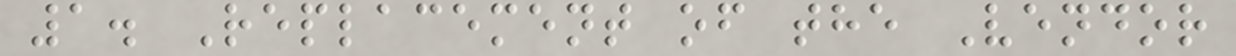1. Replacement of the Vendor
